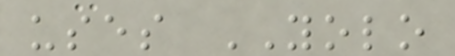uses YOLO
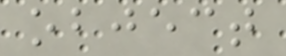object
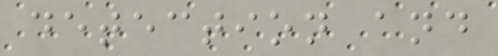detection and
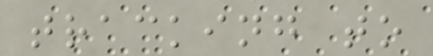tracking to
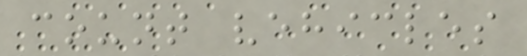count vehicles
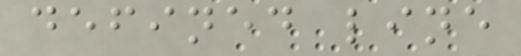defined line
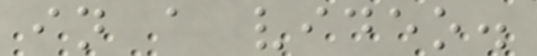in a video.
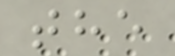the
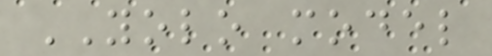YOLO model
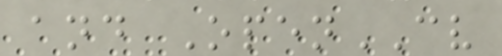and OpenCV
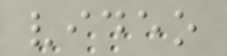video
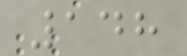148
